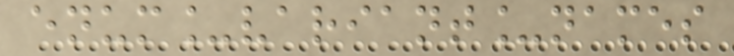enum_variant_names
